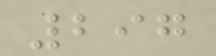297
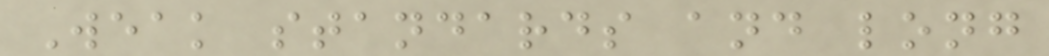Weak standards and long
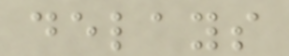delays
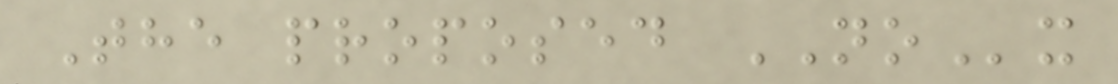The proposed NOx
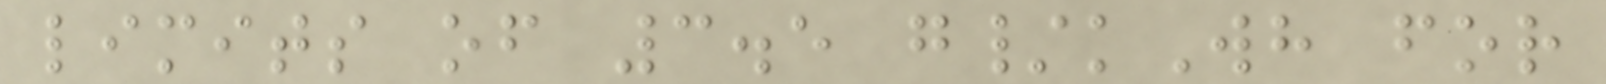limits of 3.5 g/kWh for
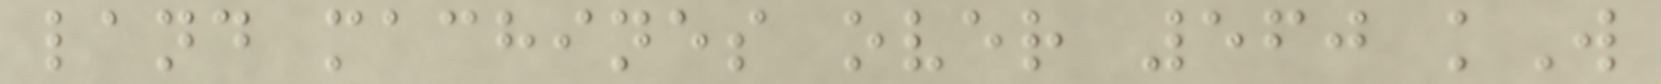land machines over 560 kW
